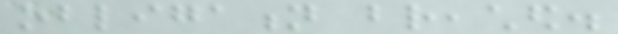obligation breached.
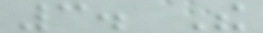3. The
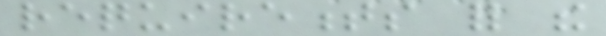requirements for the
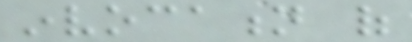invocation of
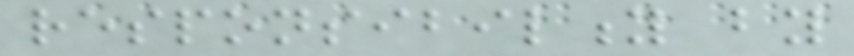responsibility by
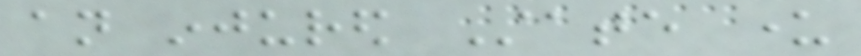an injured State under
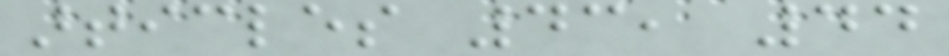articles 43, 44
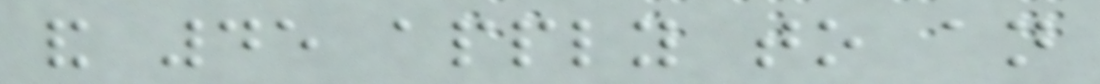and 45 apply to an
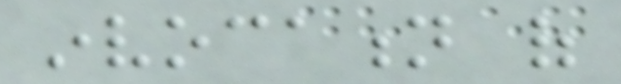invocation of
